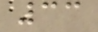33
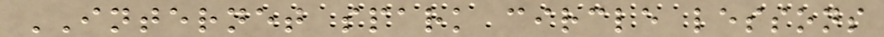INTERNET spark circle lessons
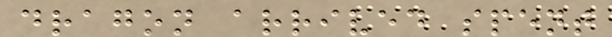dragon arrived spent
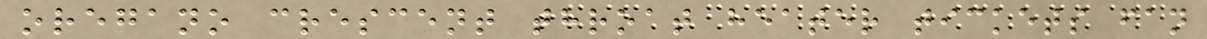oregano crescent throat heater tickets fan
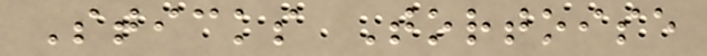Sticks Tortoise
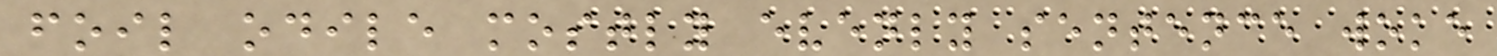foil odile mostly evenly sentence woke
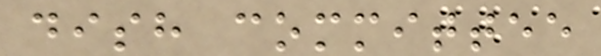dish committee
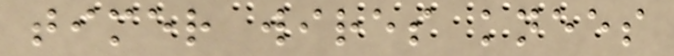timer wires knees
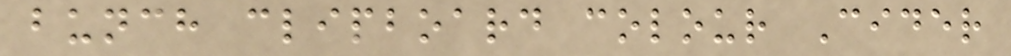bunch clipboard colour Cider
